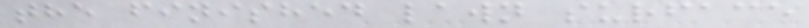the finished lawn surface
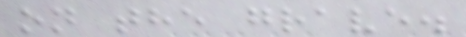on the grave.
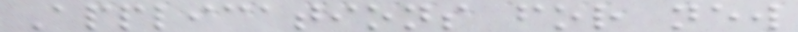Applications for new
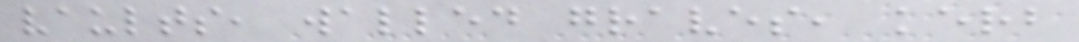vaults, walled graves, kerb
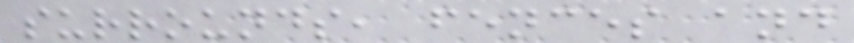surrounds, fences and
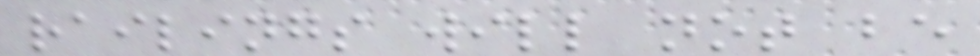railings will not be
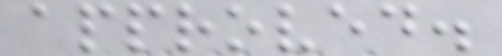approved.
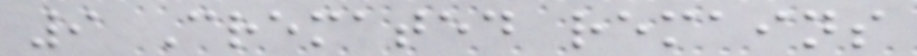9 Cremated remains
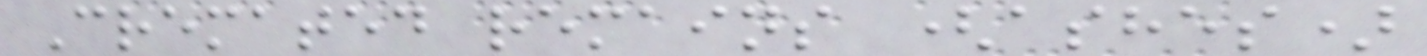Cremated remains (ashes)
